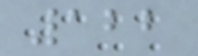122
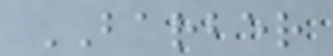BARBER
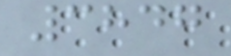3847
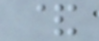&
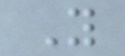Y
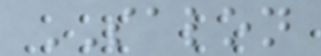SALON
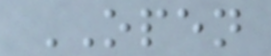OPEN
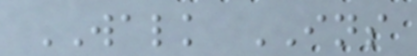WALK INS
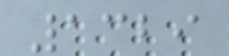1329
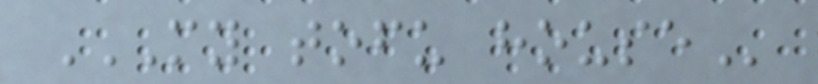MY TOFU HOUSE
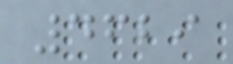4629
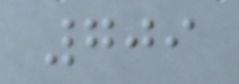709
